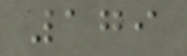179
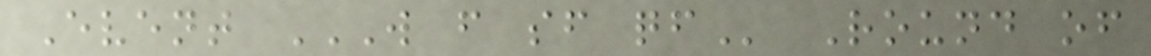Event W F SF QF Round of
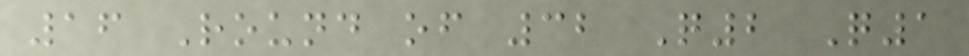16 Round of 32 Q2 Q1
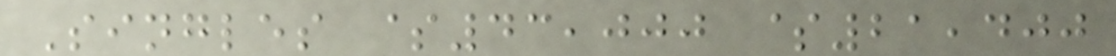Singles $43,000 $21,400
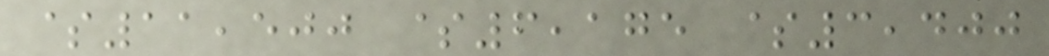$11,500 $6,175 $3,400
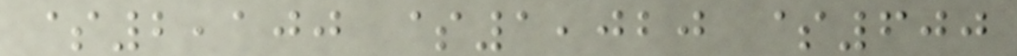$2,100 $1,020 $600
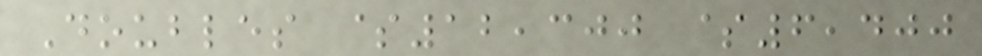Doubles $12,300 $6,400
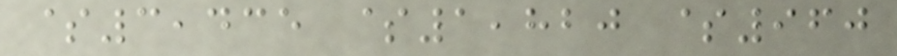$3,435 $1,820 $960
